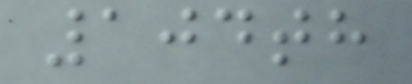104th
